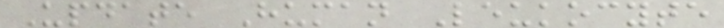Update Human Leukocyte
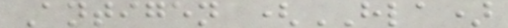Antigen (HLA)
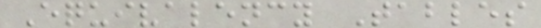Equivalency Tables
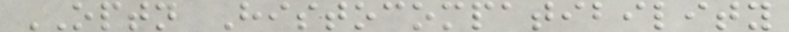OPTN Histocompatibility
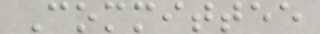Committee
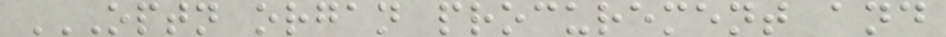OPTN ORGAN PROCUREMENT AND
